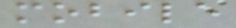mobile
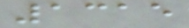1315
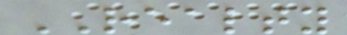REALTY
